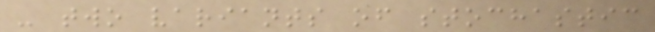- two variants of stochastic
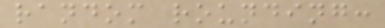random rounding:
